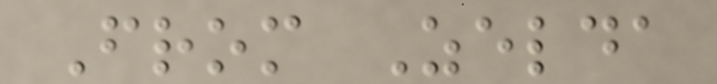From Zelda
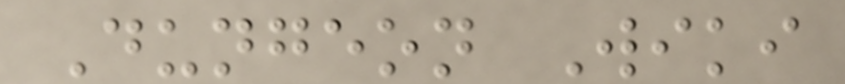Dungeon Wiki
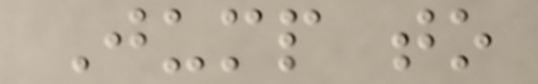Jump to
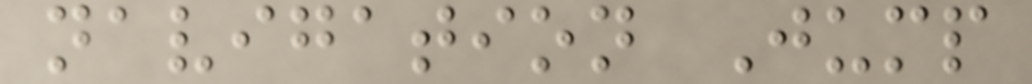navigation Jump
